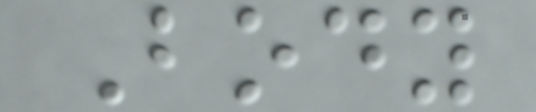Body
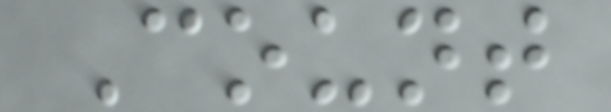Count
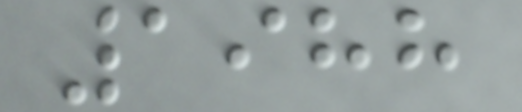1988
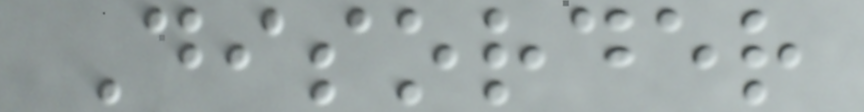Disorder
